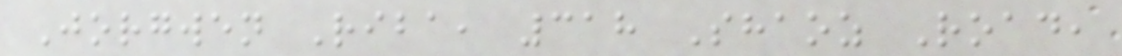Jorgwen Riba, 318 Shaoz Road,
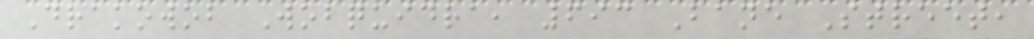Drakowob Wobquidra, 693 Bane Street,
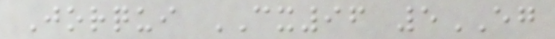Jorqui CX96 5EG
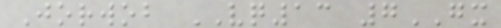Jorwob VQ13 7GX
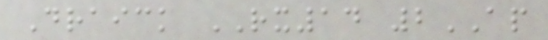Draick RX14 2AP
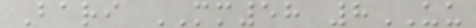Bari MM58 8UU
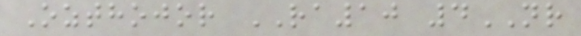Ozthojor RA10 4NR
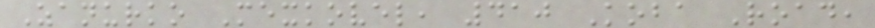Zanurko Mexkovel, 410 Koba Road,
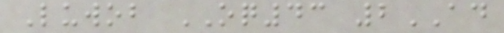Luwob OQ43 2AD
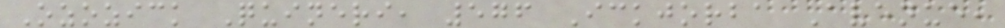Ozozick Quineri, 576 Ickjorba Avenue,
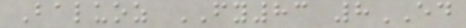Baluoz FY83 8ED
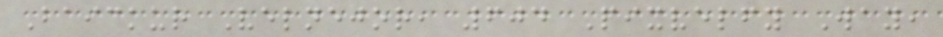Baickur Velnejor, 604 Pixvelfy Way,
